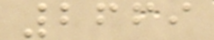2669
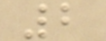2
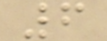6
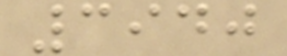3940
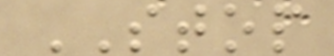STOP
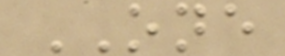ONE
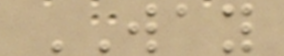WAY
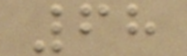68
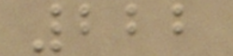222
